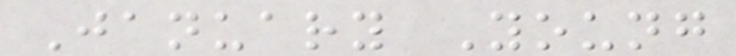January Young
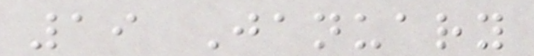19 January
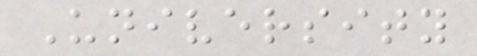University
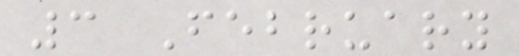3 February
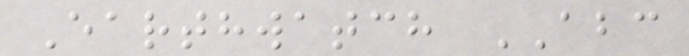Earthwatch ABC
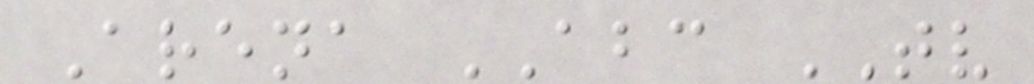Arena ABC TV
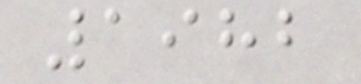1982
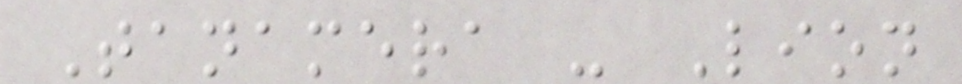Tanamera - Lion
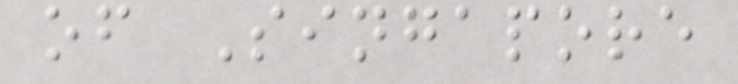of Singapore
